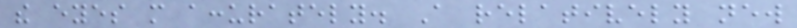the eyes more accurately. A relatively new
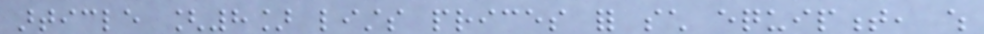article [8] lists prices for such equipment, which
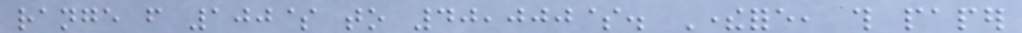range from 100$ to 40,000$. Therefore, this paper
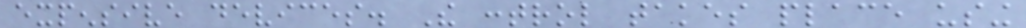expensive devices. The control takes place using
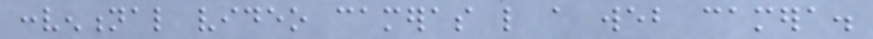conventional video cameras like a web camera.
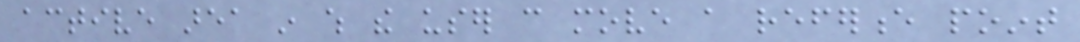active area in which the user can move a reference point
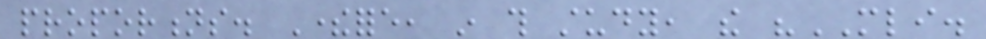proportions. Therefore, in this study, the "MLI.
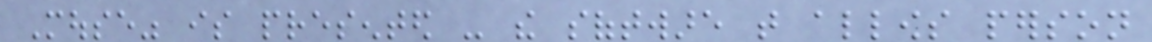Mouse" is presented - the software that allows person
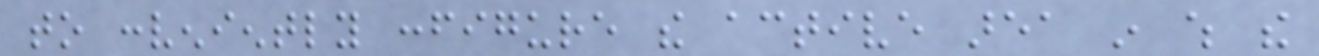to conveniently configure the active area in which the
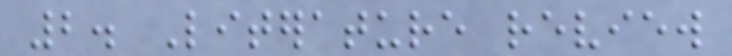2. Literature review
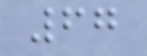67
